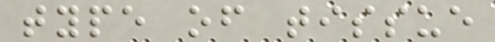type of tissue
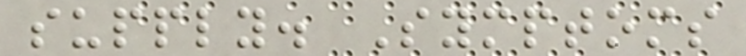supply. Symptoms
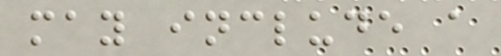may include a
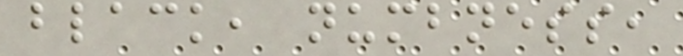black, numbness,
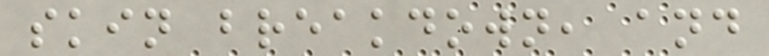skin breakdown, and
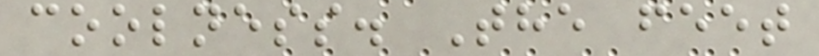coolness. The feet
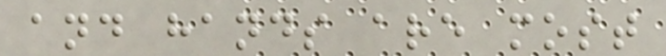and hands are most
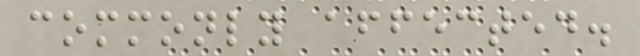commonly affected.
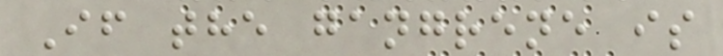If the gangrene is
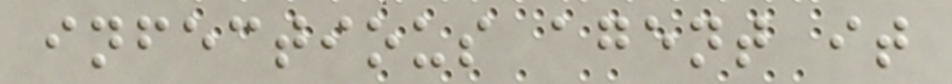infectious agent it
